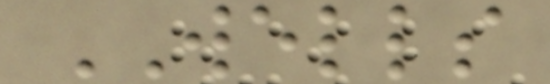WELLS
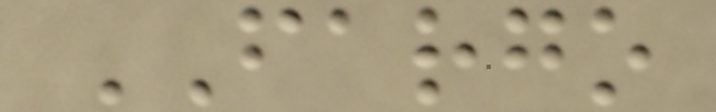FARGO
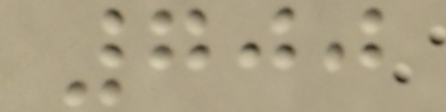700
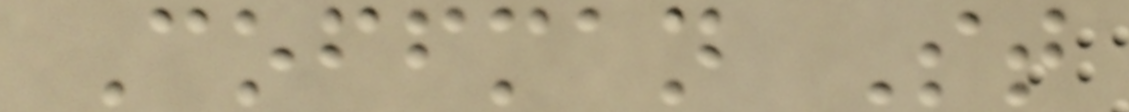Coffman St
